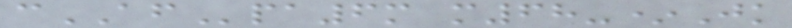cAFpa6m m68-*Jk
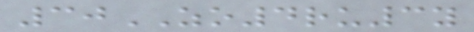30ZO4ru3y
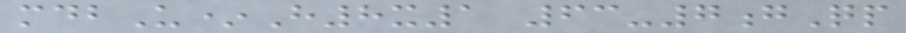mdbU*H8x1 63-7gQp
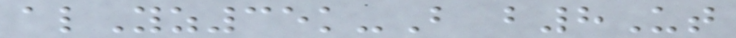alYz35k-B b8Ut
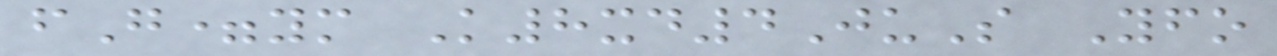fG=ym K8xd4JuS Yfo
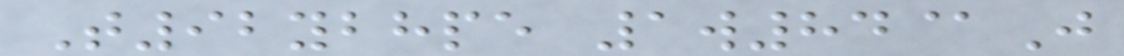T92ybhpe 1w84@J
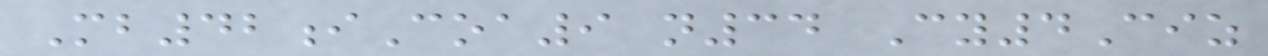Mb42iCoa9 n34 Cy4Ciz
